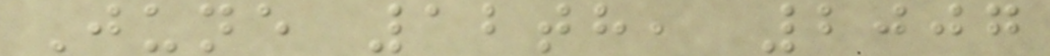June 12th, 2007
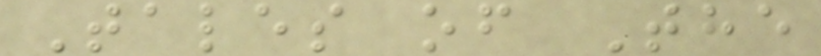Tales of The
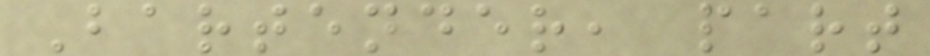Bartender, part
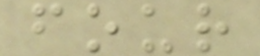four
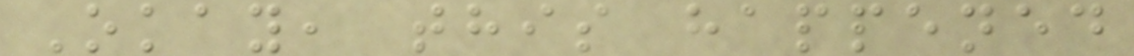Okay, this happened
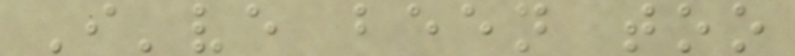I've been too
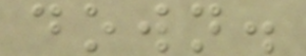down.
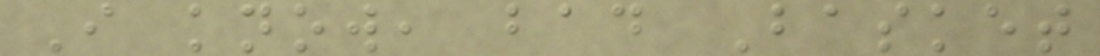I know, bad Basket
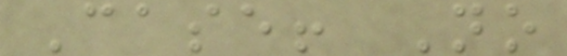Case! No
